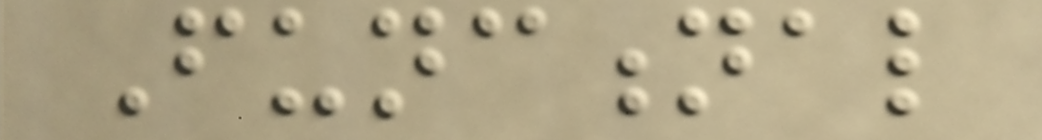Functional
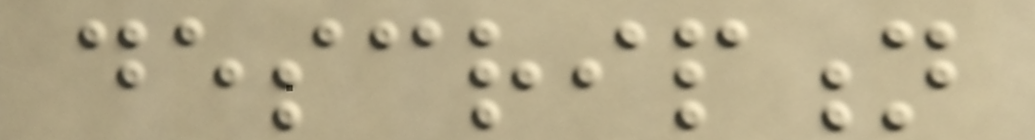description
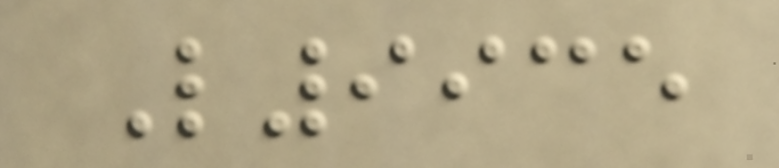L9935
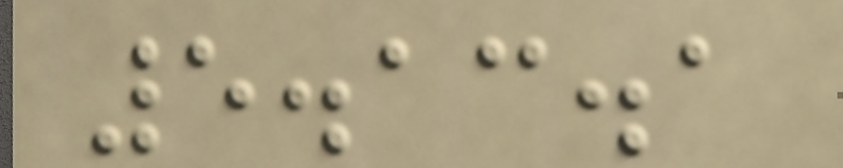5.13.1
